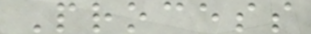Process
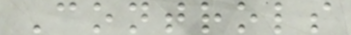Controls
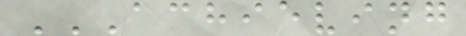ACHIEVING
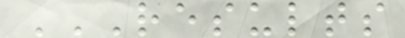RESULTS
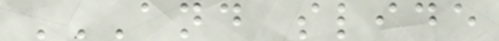AND SLIDE
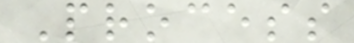Process
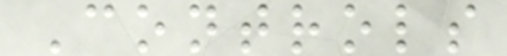Controls
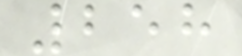258
